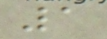1
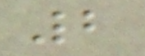2
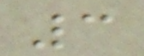3
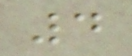4
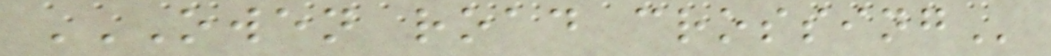OWEN ROAD CROSSING
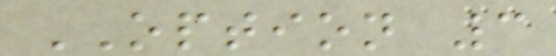OPTION 3
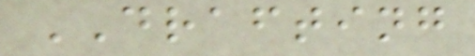DRAFTING
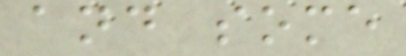and some
